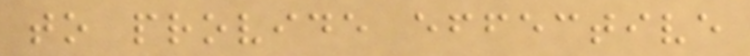to provide effective
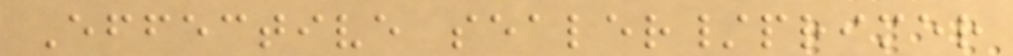Effective sealer/primer
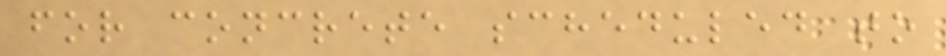for concrete scheduled to
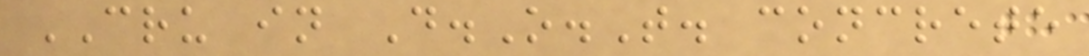CRU in D.O.T. concrete
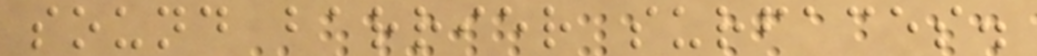sound barrier surfaces.
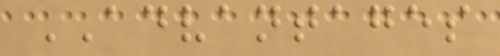ADVANTAGES
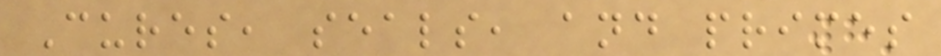Cures, seals, and primes
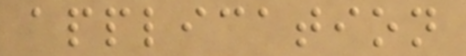application
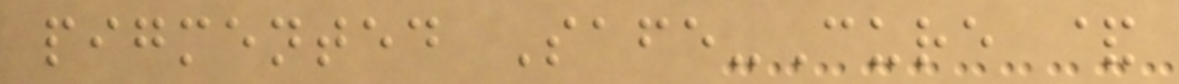pigmented Safe-Cure &
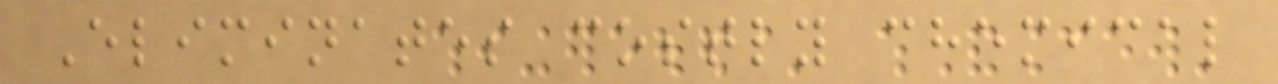Eliminates costly chemical
